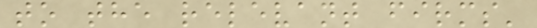to the relevant firms'
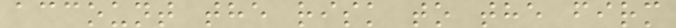account the risk to the firm
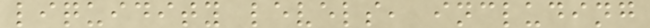liquidity levels, including
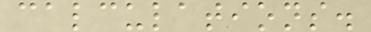calculations.
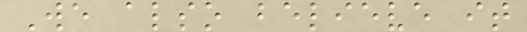We also believe it
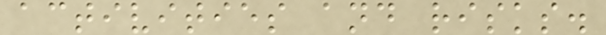activities and risks.
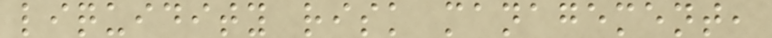liquidity risk management,
